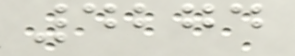4274
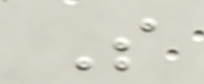S
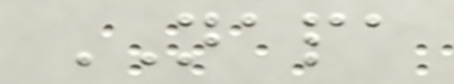NAPA
